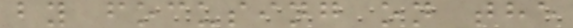by focusing on the
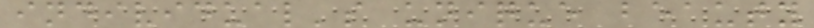individual's unique beauty
